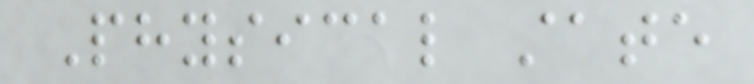Physical state
